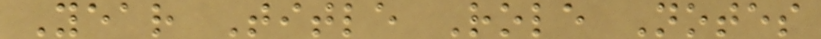Year Title Role Notes
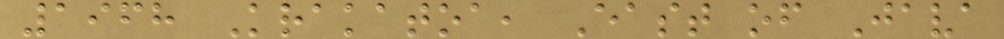1968 Krakatoa, East of Java
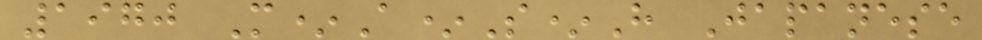1970 M*A*S*H Japanese
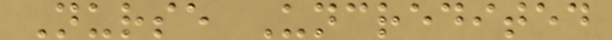Nurse Uncredited
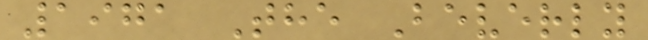1971 The Beverly
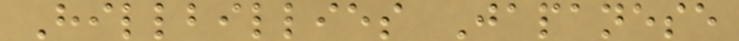Hillbillies Japanese
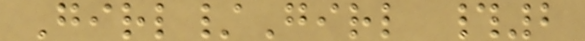Girl/Girl #2
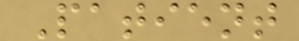Patient
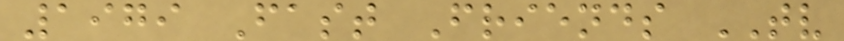1979 Fast Friends TV
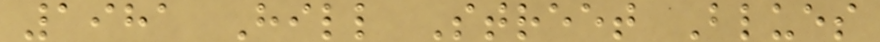1981 Hill Street Blues
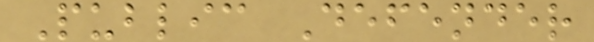Public Defender
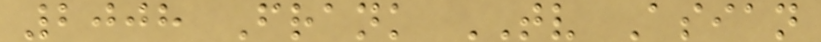2008 Frank TV Asian
